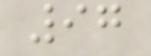97
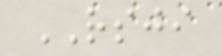RSJI
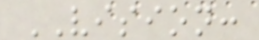VISION:
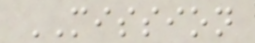MISSION
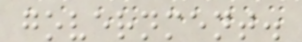government.
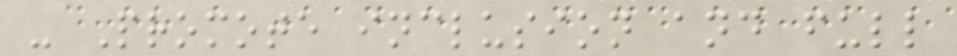- Promote inclusion and full
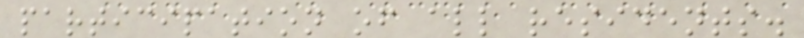participation of all residents.
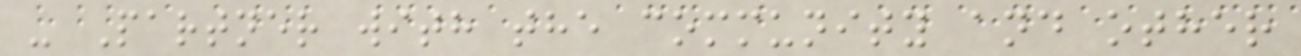- Partner with the community and other
